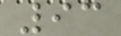93
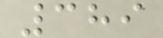389
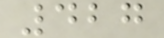427
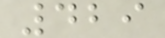429
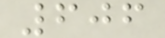606
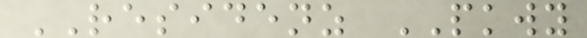RESIDENZ PKWY
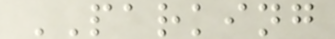PARKING
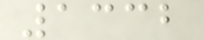1332
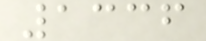1336
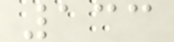133
